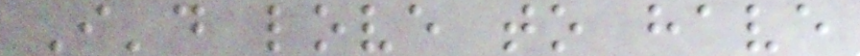I'd love to have
